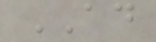AD
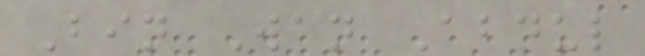Bin Wan Abdul
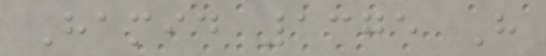Hamid 1375 H
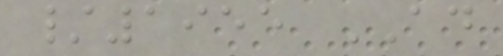/1955 AD
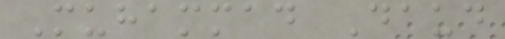Muhammad Daud
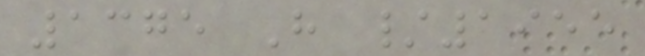1375 H /1955
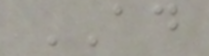AD
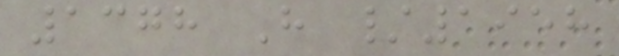1378 H /1958
